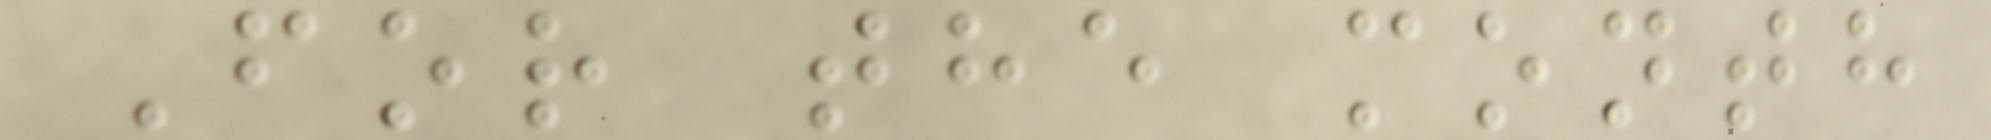For the month
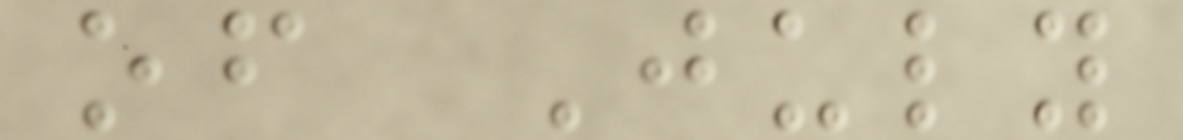of July
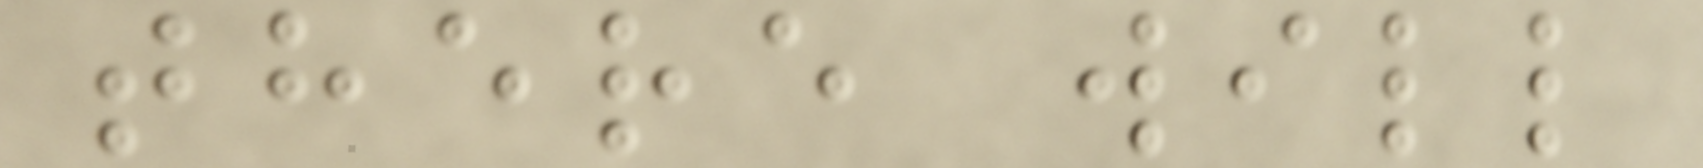there will
